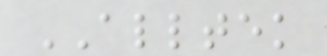ALLTEK
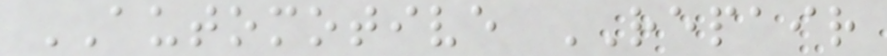AUTOMOTIVE REPAIR
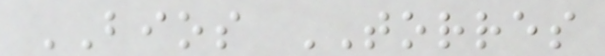BIOS TORRES
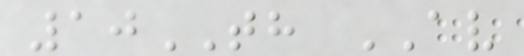10TH AV
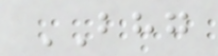BHG
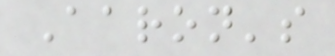Aaron's
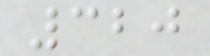320
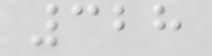328
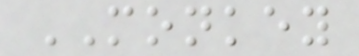MONKEY
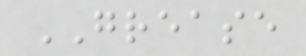GREASE
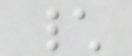\
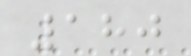180
